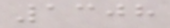1308
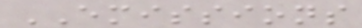EMISSIONS
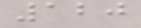120
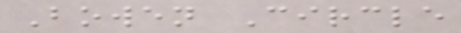Bowen Circle
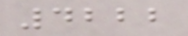4222
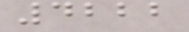4222
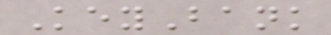KeyBank
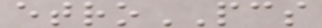etroPCS
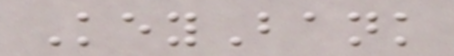KeyBank
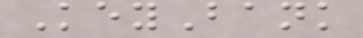KeyBank
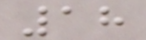18
